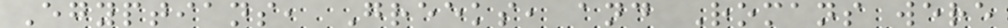Egyptians, Greeks, and Romans were
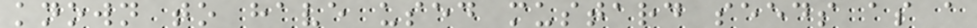known to have used mustard seeds as a
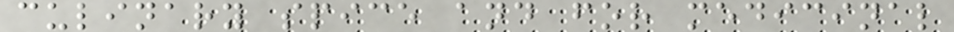culinary spice and for medicinal
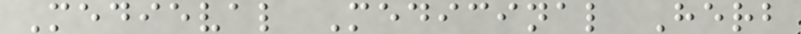Medieval Medicinal Herb
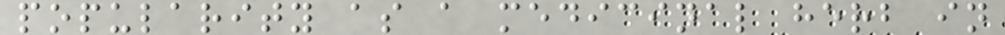popularity as a medicinal herb in
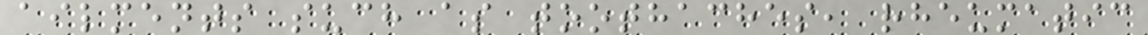ailments such as toothaches, rheumatic
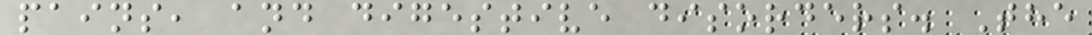pains, and digestive disorders. The
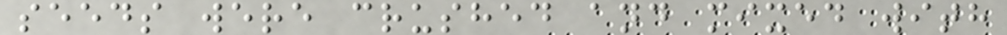seeds were crushed and mixed with
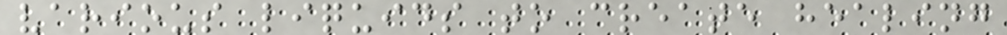various liquids to create healing
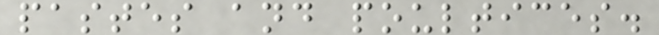pastes and poultices.
